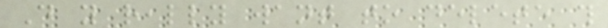Do you really want to delete this
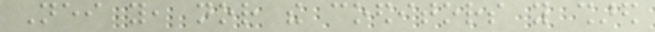Neither you, nor the coeditors you shared
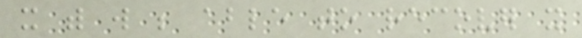it with will be able to recover it
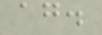again.
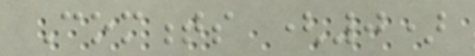Comments (0)
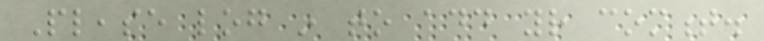Please log in to add your comment.
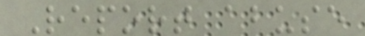Report abuse
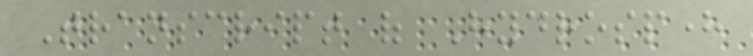Transcript of Hydrosphere
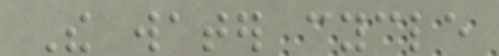The water cycle
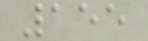155
